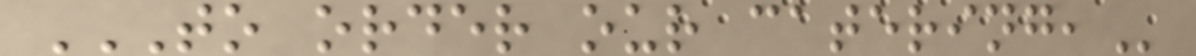TO ORDER OUR CATERING,
